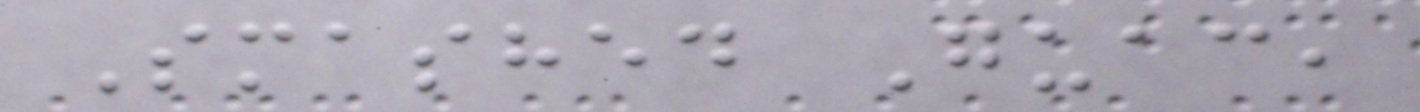Smashed Guac,
